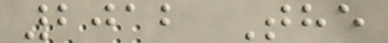2012 The
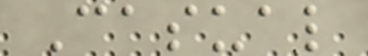Casual
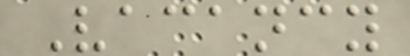Vacancy
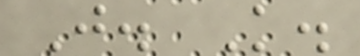J. K.
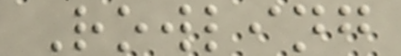Rowling
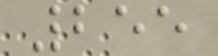255
